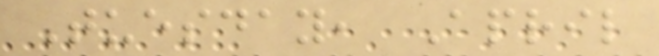Tuesday, April
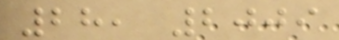28, 2009
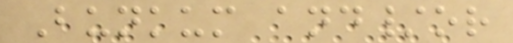Bunkum and/or
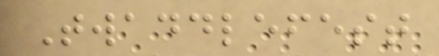Twaddlefest
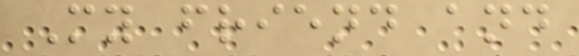My friend and
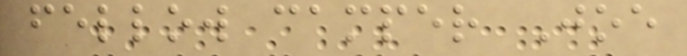fellow camper Joe
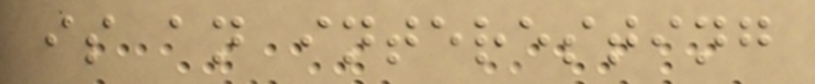is an interesting
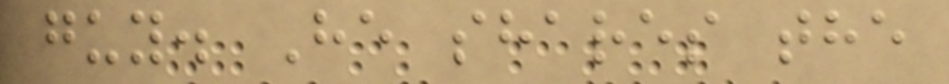guy. He shares the
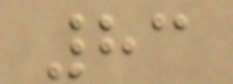83
